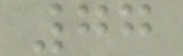77
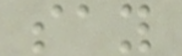say
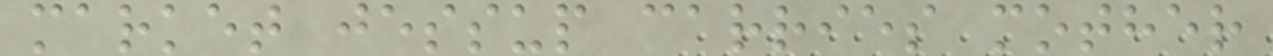market jessup carries mother
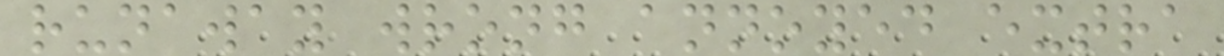runaway wrong annoyed extra
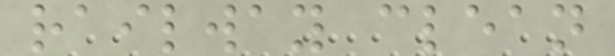railway clean
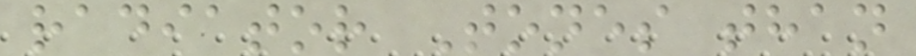radiator Tones than
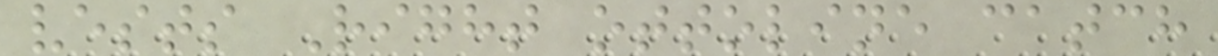vests Right ottoline catch
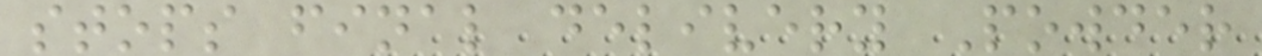stops final delivery Powder
